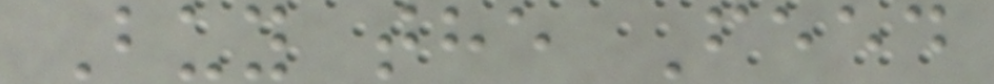Buy the Feed
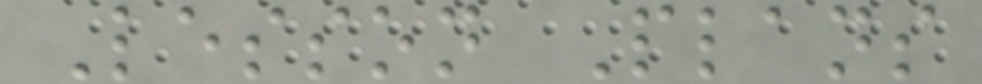Lesson Plans
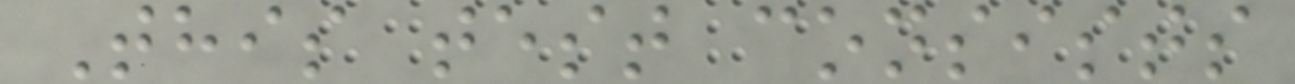This test consists
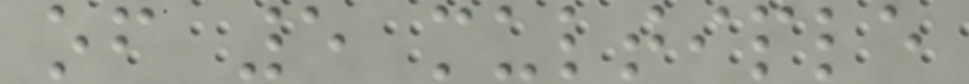of 5 multiple
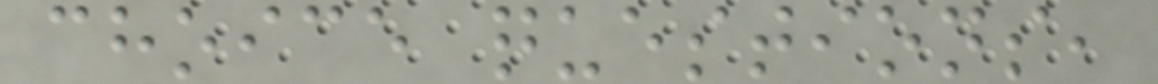choice questions,
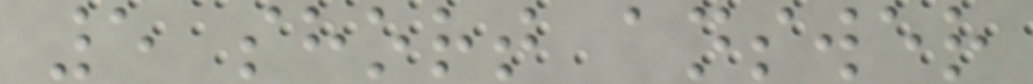5 short answer
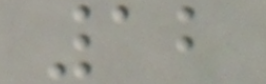12
